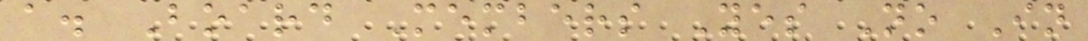a. Board Members Yes No In
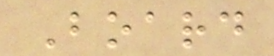Board
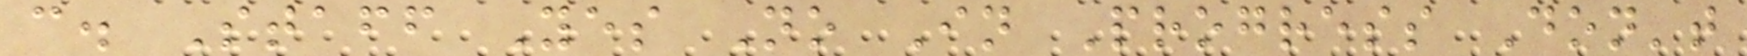c. Staff Yes No In Progress Don't
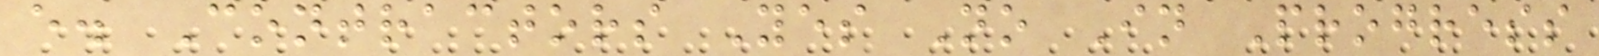e. Contractors Yes No In Progress
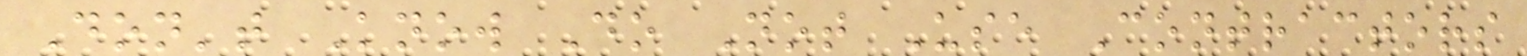Don't Know Do Not Use Contractors
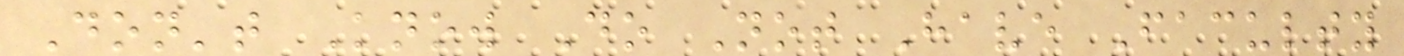Don't Know Do Not Have Faculty
